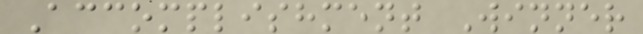Accomplishment Winner
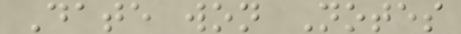Date won Notes
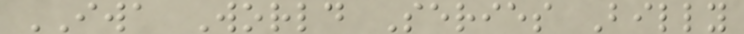IWA World Series Billy
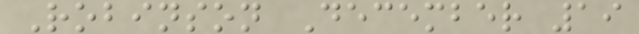Robinson December 19
